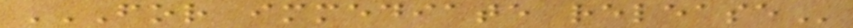FOR IMMEDIATE RELEASE
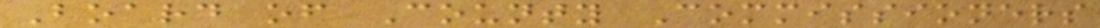Board of County Commissioners
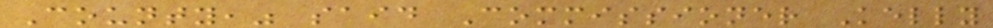County," said Commissioner Kelly
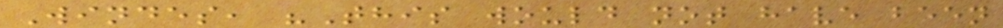Windes, "This would not have been
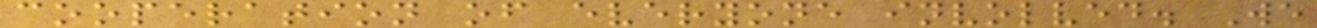cooperation of everyone involved. We
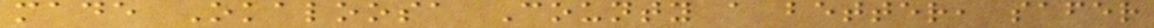made Okaloosa County a better, safer
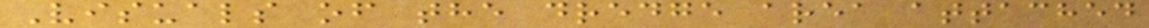Visuals of the dredge area attached
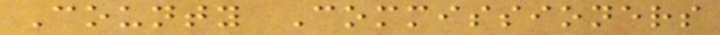County Commissioners
